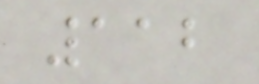112
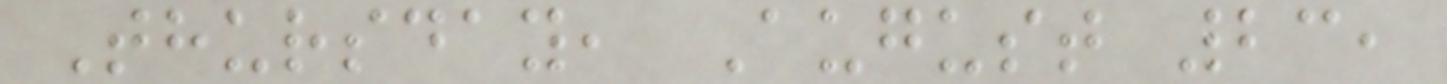Thursday, August 23,
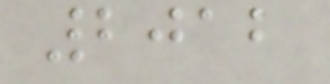2012
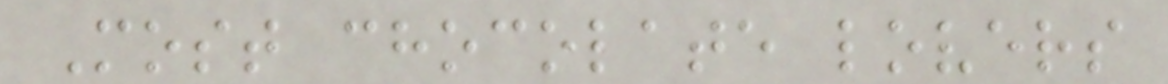Most chocolate lovers
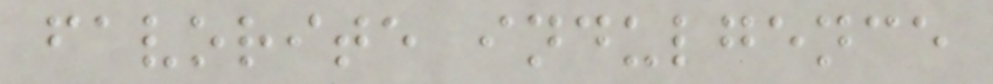favorite indulgence
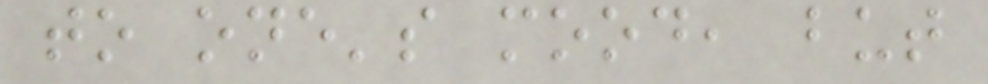to one's mood, but
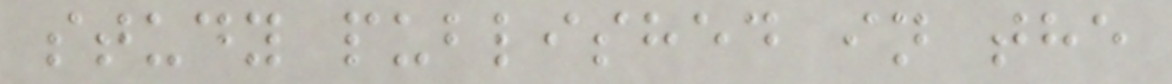study published in the
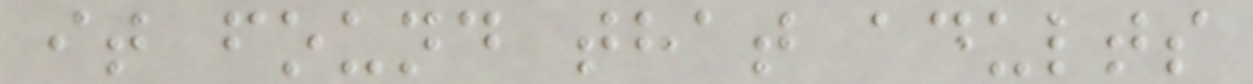it found that adults
